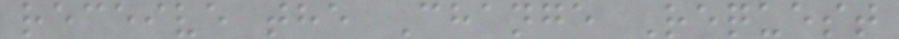receive the Change Request
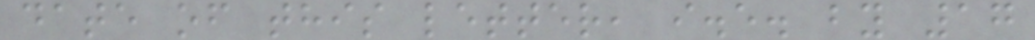date of this letter, i.e. by 17
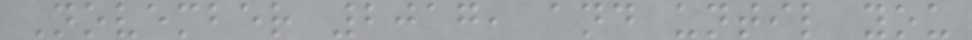November 2017, and until you
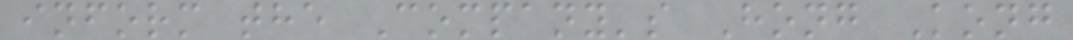inform the Company's Hong Kong
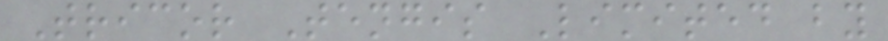Tricor Tengis Limited by
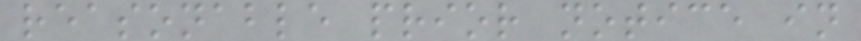reasonable prior notice in
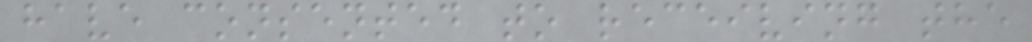have consented to receiving the
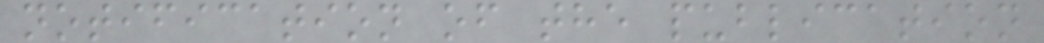notification of the publication
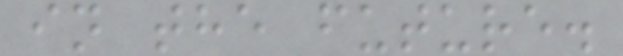in the future.
